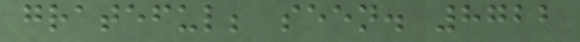grateful; seen. 8722
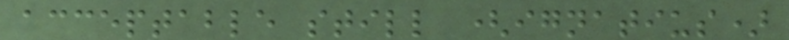acceptable still (ignatius)
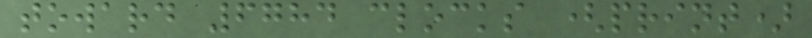toward 6784 clocks (print)
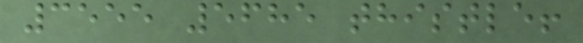3555 5685 thistle!
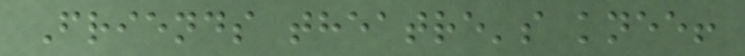Friends theatre's knee!
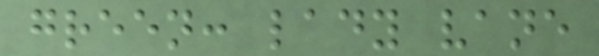green: lady vane
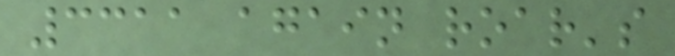3311 again roar's
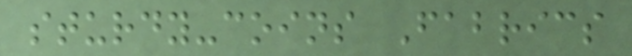sturdy-coins Fabrics
